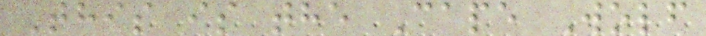This is the Cape Wolf
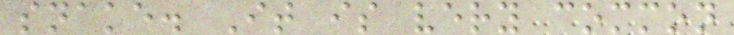snake. It is very common
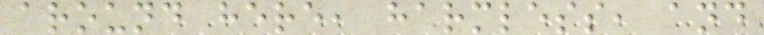around here, harmless, and
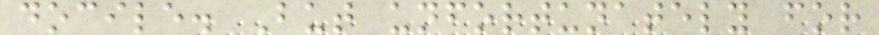docile. But unfortunately for
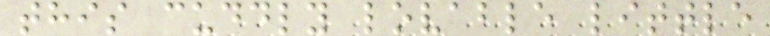this cuddly lovable little
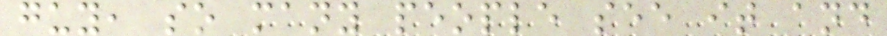guy, so many people see it and
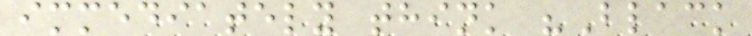immediately think "Black
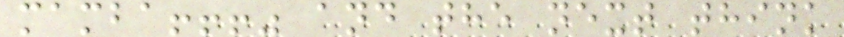mamba!!!" and the next think
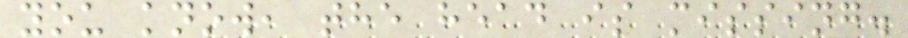you know, the head is missing.
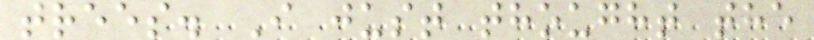trees. I just thought the
